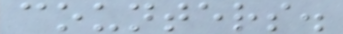counters.
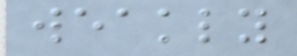weakly
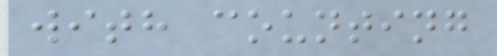with counting
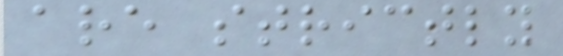are strictly
